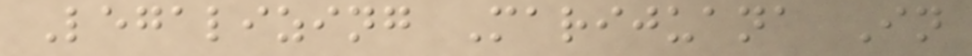Legalizing Marijuana In
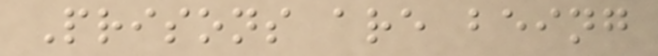Prisons are being
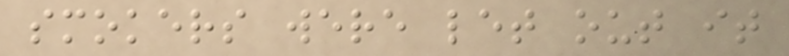smokers were let out it
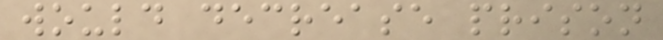would decrease prison
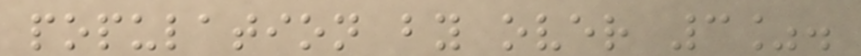population by over 3%.
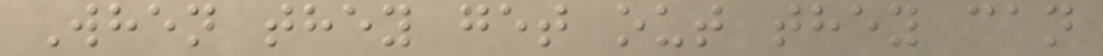When they get out they can
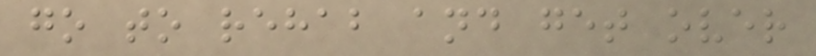go to rehab and get over
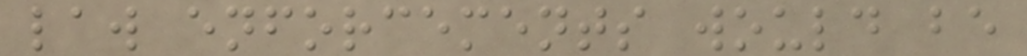law enforcements would be
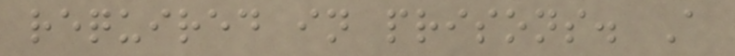required in prisons. A
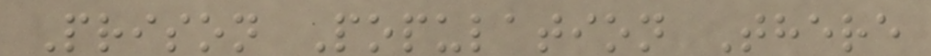Prison Population There
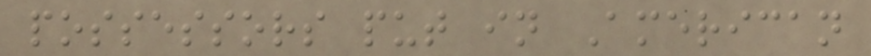possessors put in American
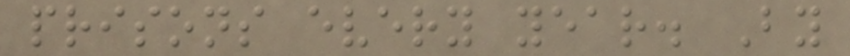prisons every year. By
